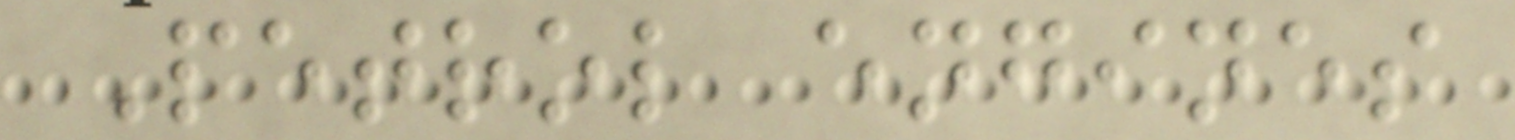Petrol engines
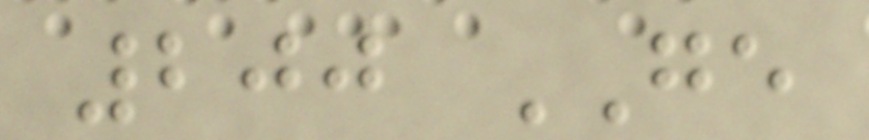200 GE
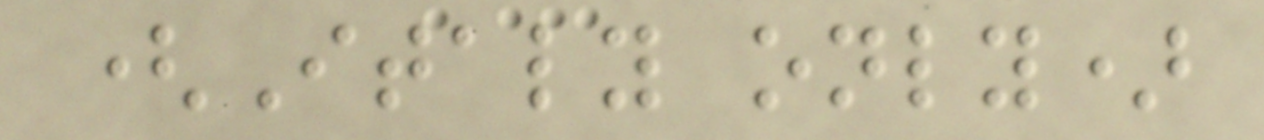(Italy only)
